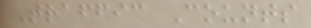Traffic Counts
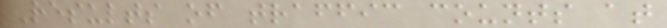Results of traffic counts at
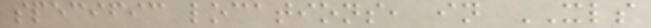specific locations, in XLS
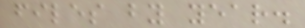files by year.
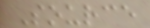Source
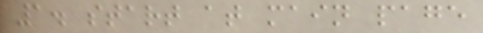1. start at main page
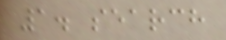1. search
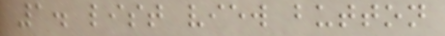1. list view button
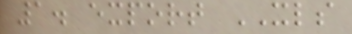1. export XLS
